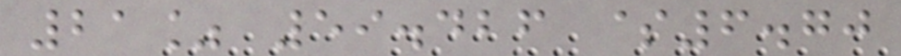21% 59.426 $6.70
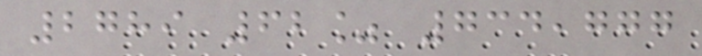2789 62% 734,777
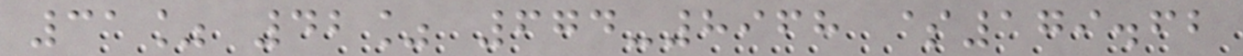31% 42% 674-8968 $179.62
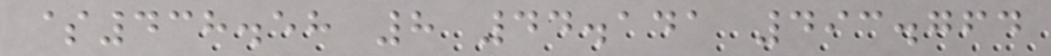$438.58 8 44.141 493.764
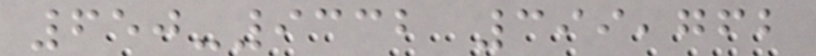650-9332 399,762
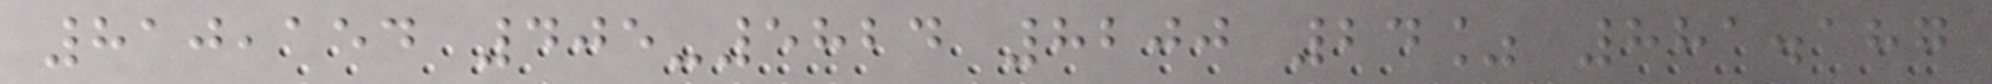810,154 405-5824 8200 24% 881.187
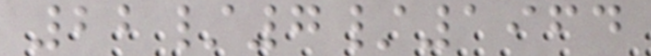22/7/1964
